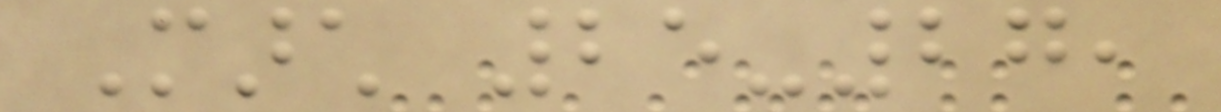March 25-27,
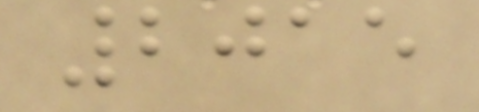2015
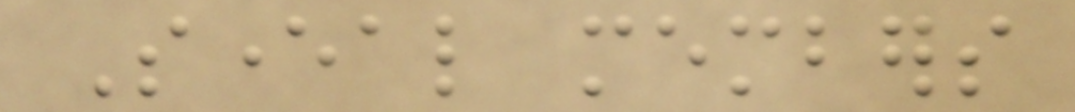Several members
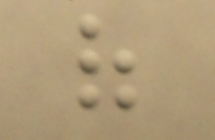of
